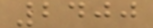2400
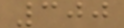300
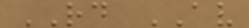RD AV
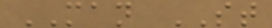MAN ST
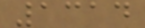1314
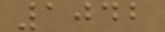1042
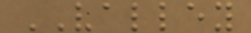VALLEY
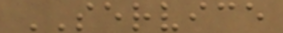SERVICE
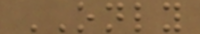ONLY
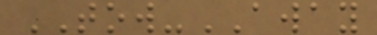TOW-AWAY
